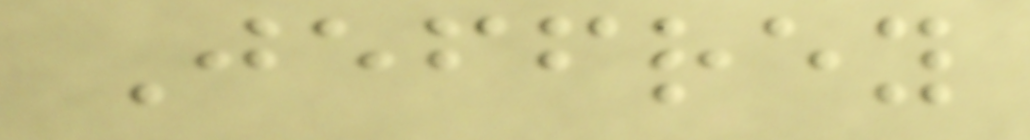Jeffrey
